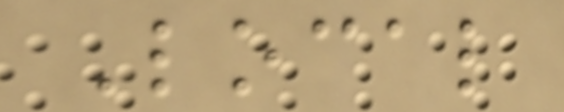Local
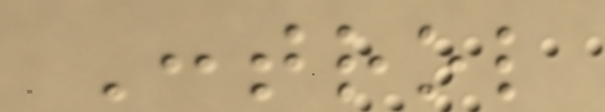Control
